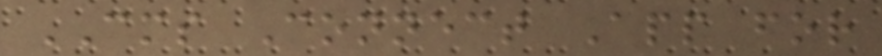CMS Connect App for
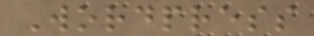Wordpress
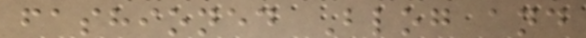fashioned Blog and
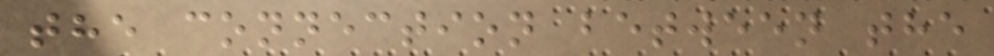the connection between the
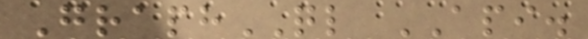GraphQL API.
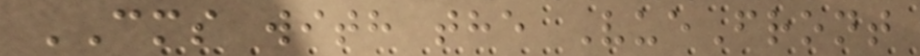CMS with the VueFront
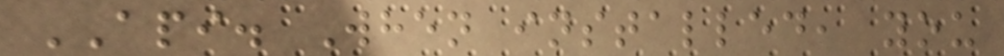API. When installed, you
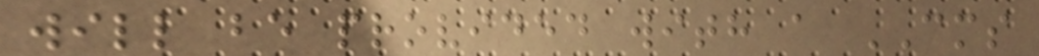will be provided with a CMS
